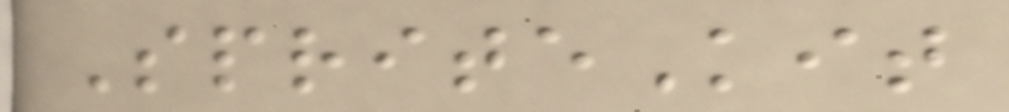SpriteKit
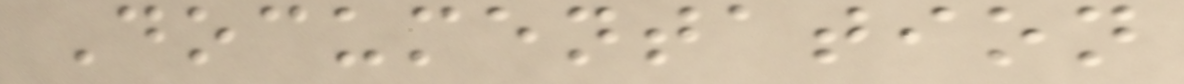Documentation
